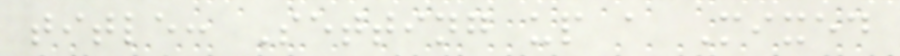title: Setting up a Mixed
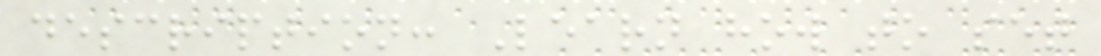description: Learn how to set
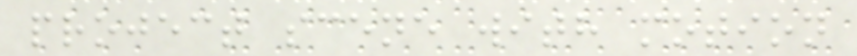project scene with motion
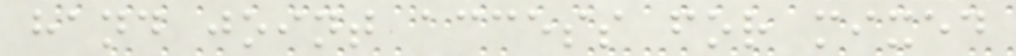hand joint access for mixed
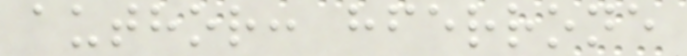author: hferrone
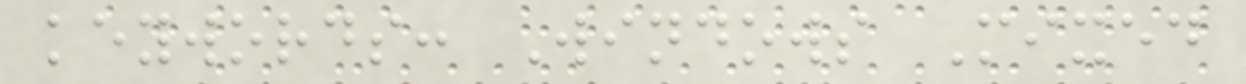keywords: Windows Mixed
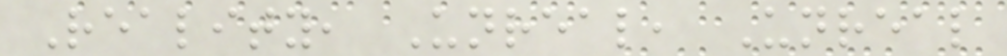Reality, Unreal, Unreal
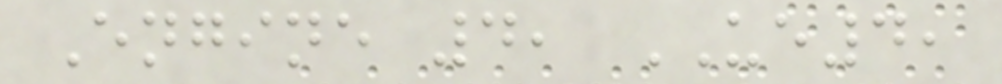Engine 4, UE4,
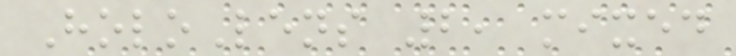HoloLens 2, mixed
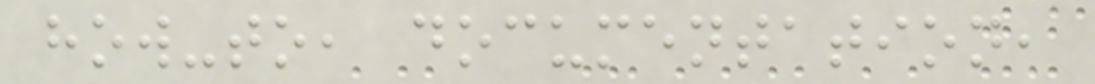how-to, documentation,
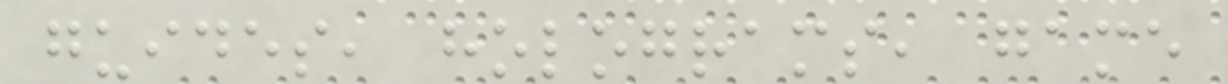guides, holograms, game
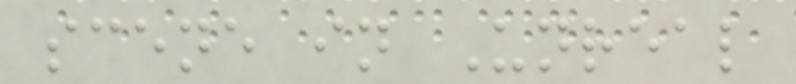scene in Unreal
